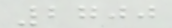2700
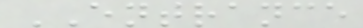ENTRANCE
